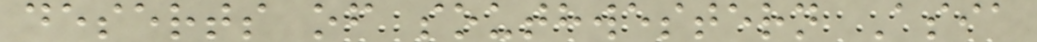deserts of southwestern Asia
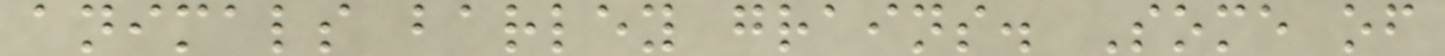animals barley grains. Some of
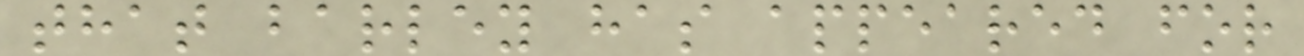that barley has appeared for
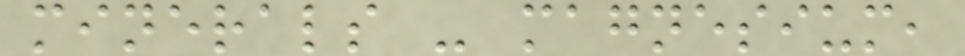minerals - magnesium,
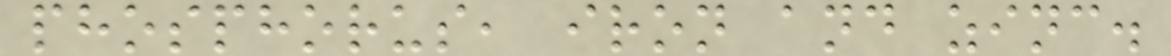phosphorus, iron and zinc.
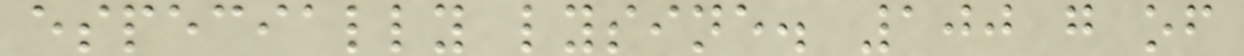especially lysine. 100 g of
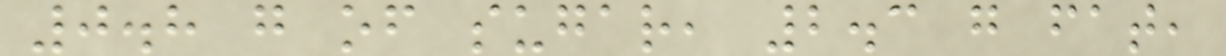0.8 g of sugar, 2.3 g fat,
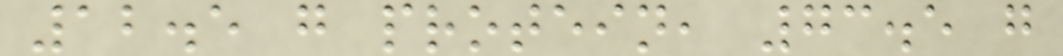12.5 g protein, 73.5 g
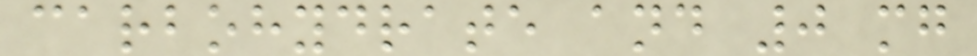carbohydrate and 0 mg
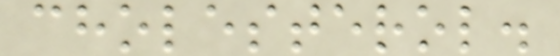cholesterol.
